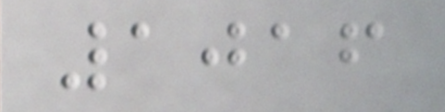1016
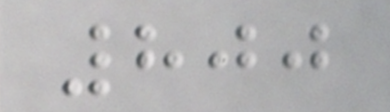800
